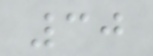30
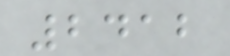2412
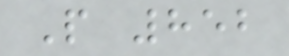P 852
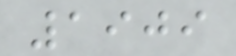1909
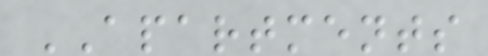APARTMENTS
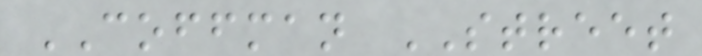COFFMAN STREET
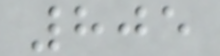805
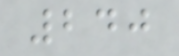240
